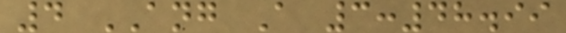4 ANG A 3:48.99
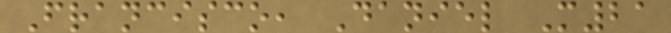Francisco, Daniel M21
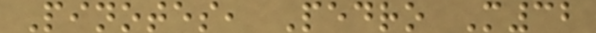Pinotes, Pedro M32
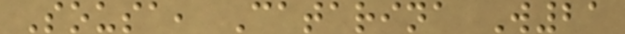Sousa, Catarina W21
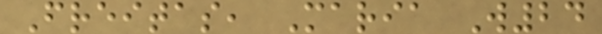Freitas, Maria W24
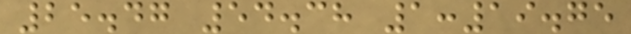25.47 54.38 1:19.75
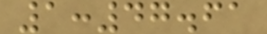1:47.61
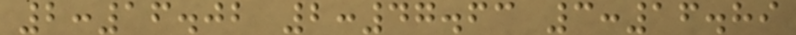2:16.02 2:47.63 3:16.89
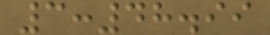3:48.99
